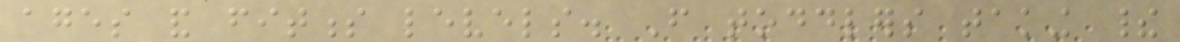ages and fitness levels. From toddlers taking their
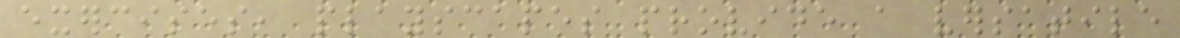exercises, playscapes provide a versatile
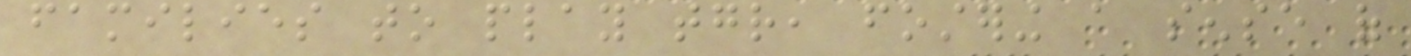families to play together, fostering a sense of
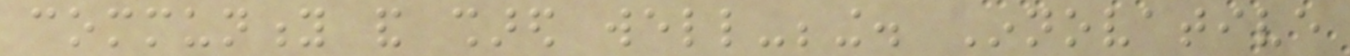community and shared well-being. Innovative
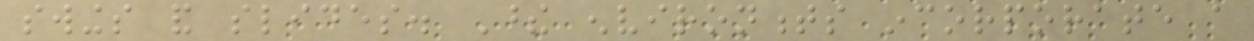swings and slides. These environments incorporate a
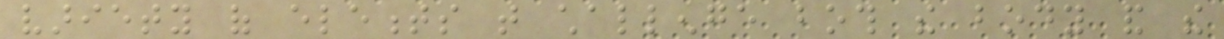variety of elements that challenge both the body and the
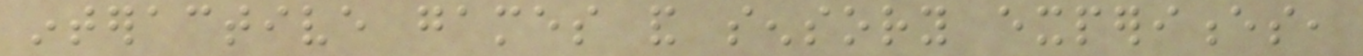interactive games and sensory experiences,
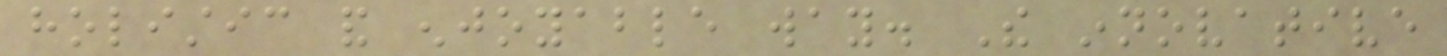holistic and enjoyable way. The innovative
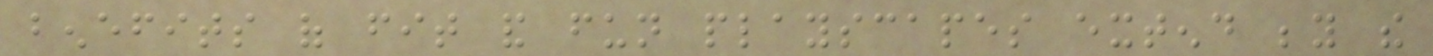benefits of fit and fun playscapes extend beyond the
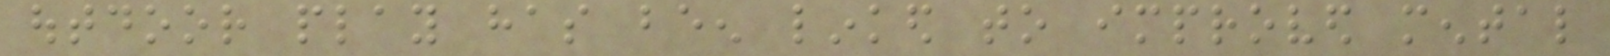outdoor play has been linked to improved mental
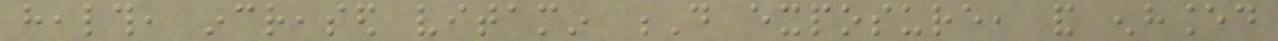health, increased vitamin D exposure, and enhanced
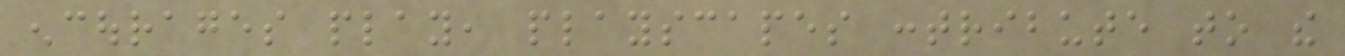encourages play, playscapes contribute to the
